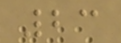23
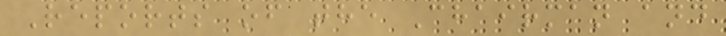Reports of the Chairman and
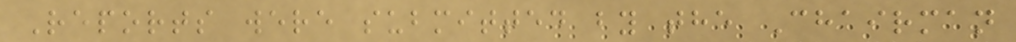Reports were submitted by the Chairman
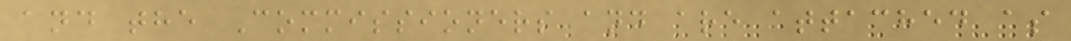and the Commissioners and are attached as
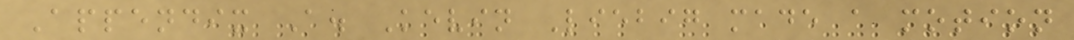Appendix A. Kevin Liebig made a motion
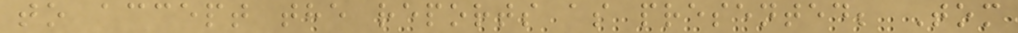to accept the reports as presented; Tom
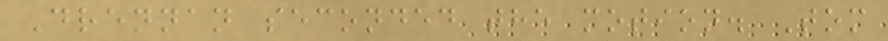Drennan seconded the motion. Tom
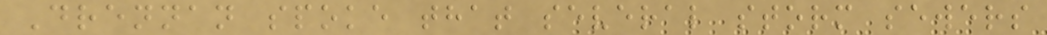Drennan spoke that several storm sewers
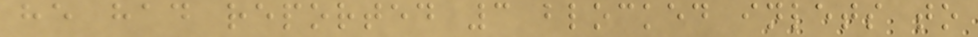he had reported 3 blocked inlets to
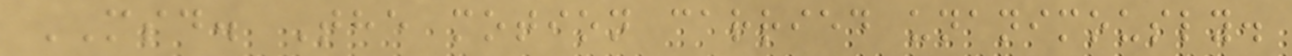MSD. The motion carried unanimously.
